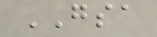GSA
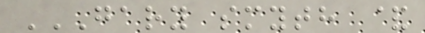GARY SMYTH &
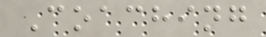Coaching
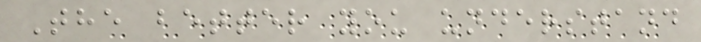The better you understand
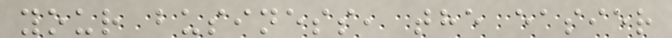your business, the easier
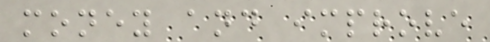money and improve
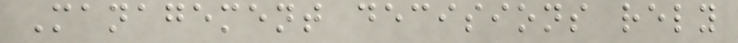Management decisions rely
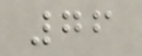76
